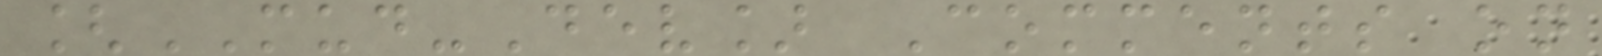[MUD-Dev] Comments on
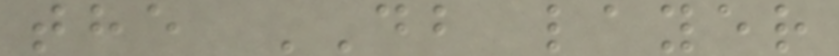the DB layer
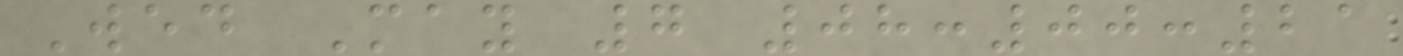Wed May 7 08:00:21
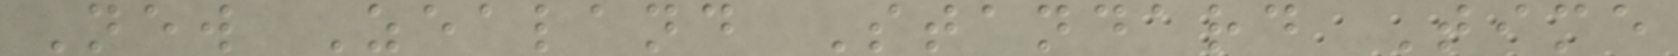New Zealand Standard Time
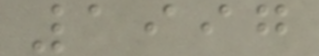1997
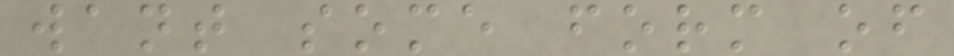want some form of
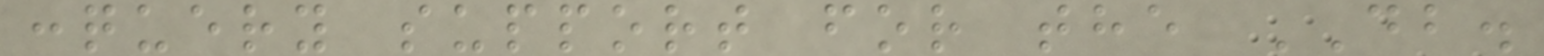:query support for the DB.
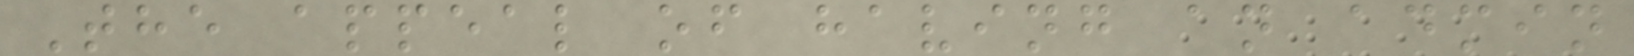The appeal of having an admin
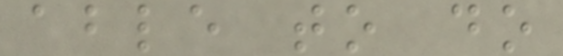able to do
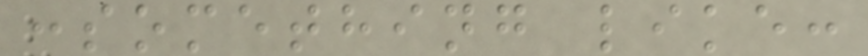:something like:
